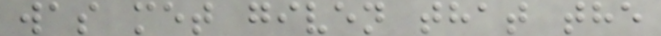was met given that the
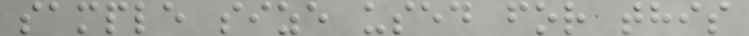sample size used for this
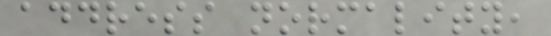address normality,
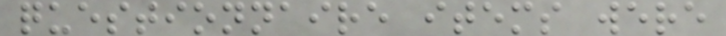questionnaire items were
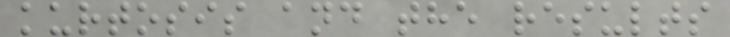kurtosis and the results
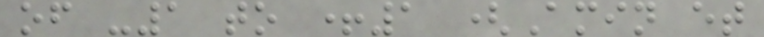of -1 to +1 (Amin et
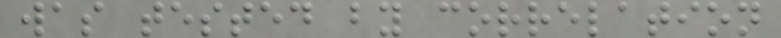was tested by correlation
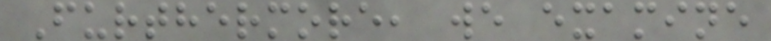Furthermore, we examine
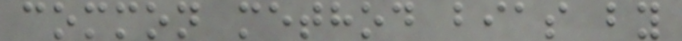common method bias by
